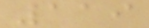119
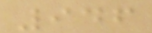946
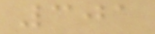301
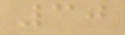30
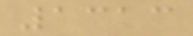1313
